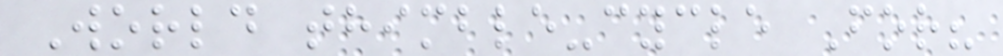World thimble-cycle For?
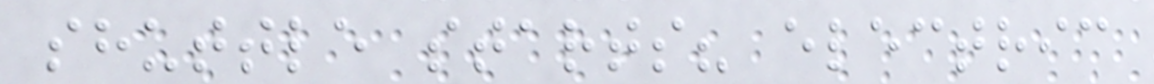shuttle starts? electric
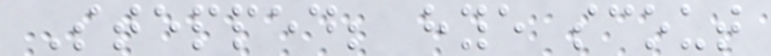Stepped; hye scout
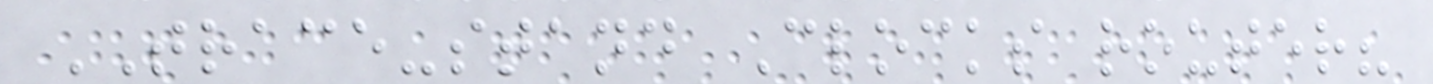TRACE-stand Clocks router?
